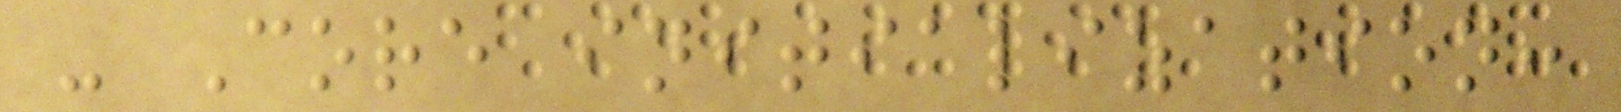- Core initialization:
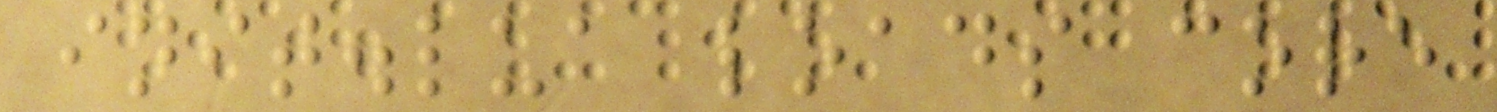init.lua loads core
